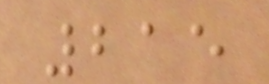215
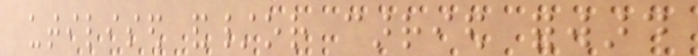utilised and/or carried forward
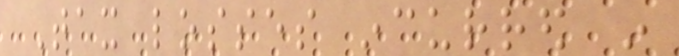Tax losses incurred in
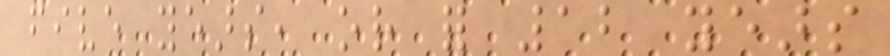five years, or for 12 years
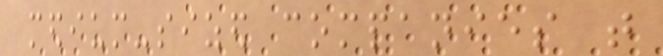medium-sized companies that
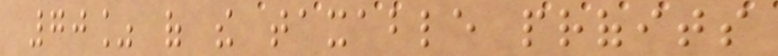70% of the taxable profits
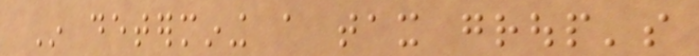In determining a tax group's
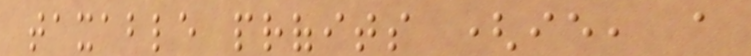taxable profits (ie, a
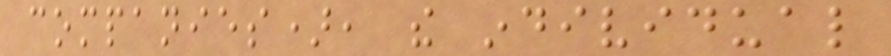companies), the individual
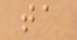ta
